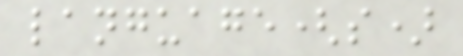language(s)
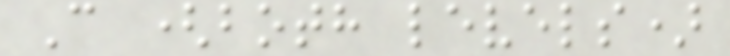C (both levels)
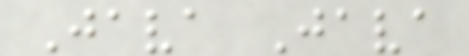Java Java
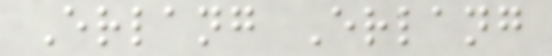Erlang Erlang
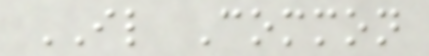IL Common
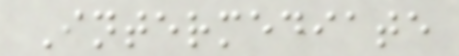Intermediate
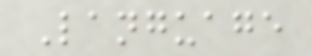Language
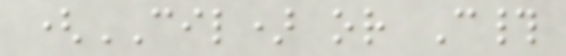(CIL) or C#
